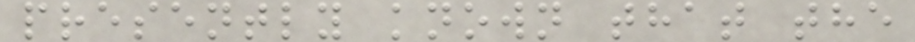presently known that the
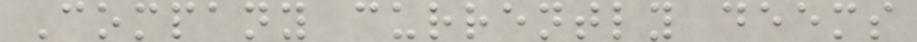Company currently deems
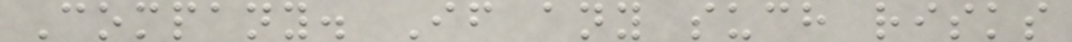Company. If any such risks
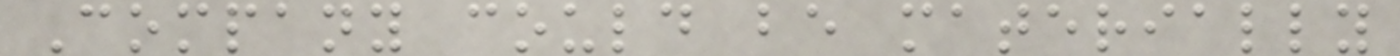Company could be materially
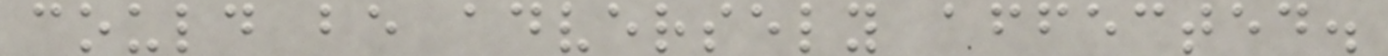could be adversely affected.
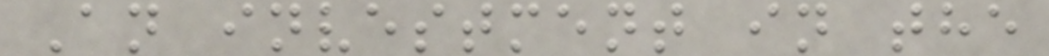An investment in the
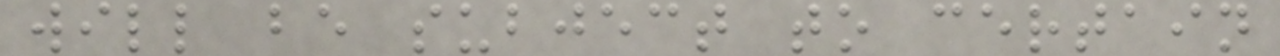will be subject to certain
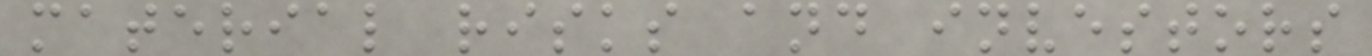material risks and investors
